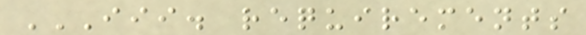III. REQUIREMENTS
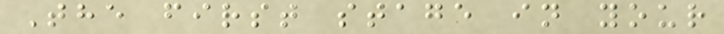The first stage in your
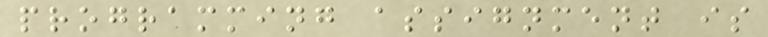programming assignment is
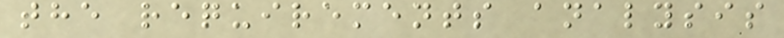the requirements analysis
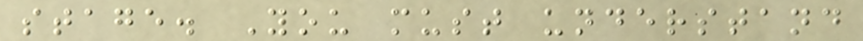stage. You must understand
